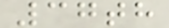37th
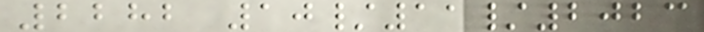2282 10/11/2023
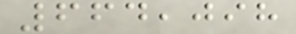664,098
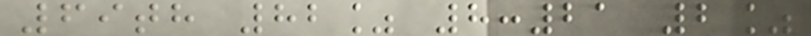69th 82% 8:21 2%
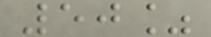50%
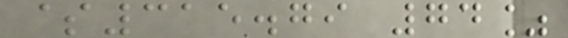$315.79 74%
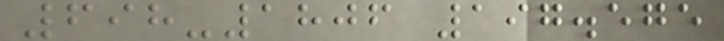698-1806 197.575
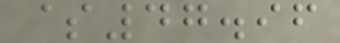$47.96
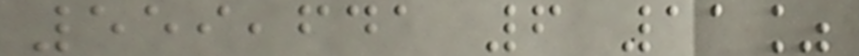559,641 6 11%
